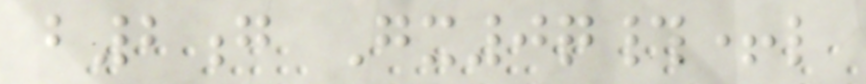b2g Gx0q#+l
